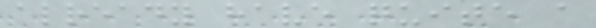already have quite a
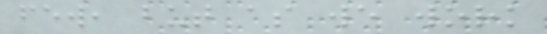few, but as we work
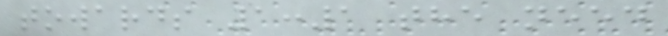towards 1:1 the need
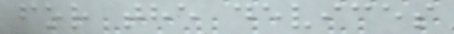for the devices
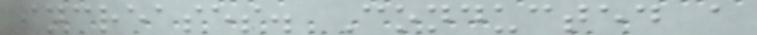increases. Conducted a
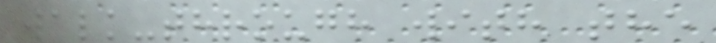walk-through with the
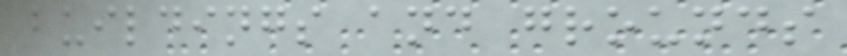buildings and grounds
